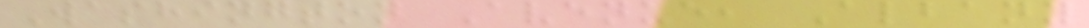Washington Avenue, Albany
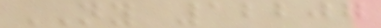NY 12207
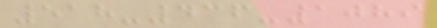518-436-1089
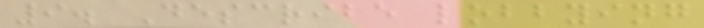9. Describe lobbying
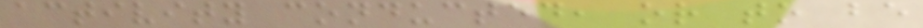activity conducted, or to be
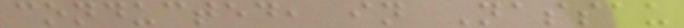conducted, in Nassau
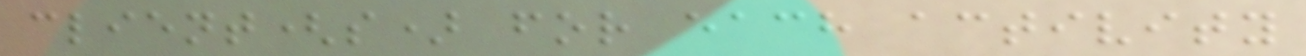client(s) for each activity
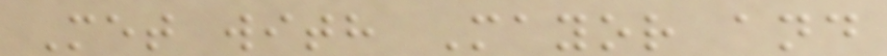Met with Mayor and
